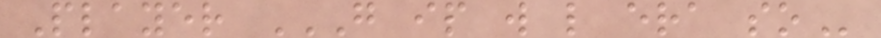Player G IP W L ERA SO
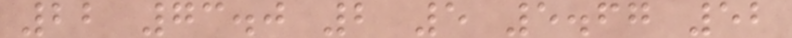22 73.0 2 5 5.67 52
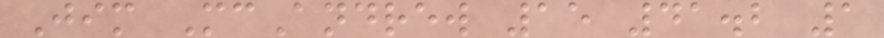Jim McAndrew 15 41.2 1
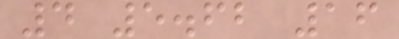4 5.62 16
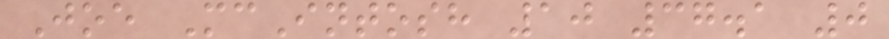Joe McIntosh 10 37.1 0
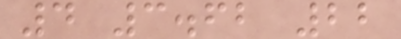4 3.62 22
